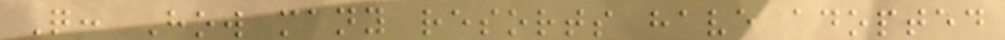Q: How many resorts have adopted
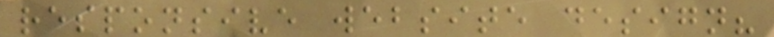responsive website design?
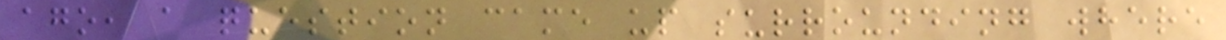ago, a question came up surrounding where
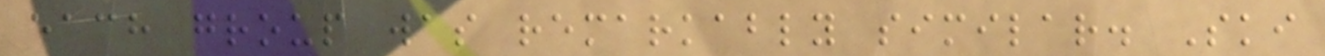each group was remarkably similar. Ski
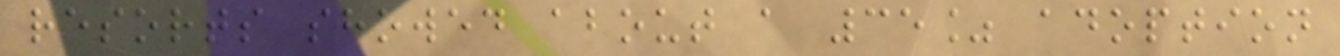resorts showed about a 35% adoption
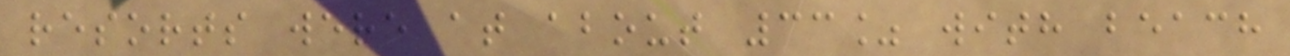resorts were at about 33% with beach
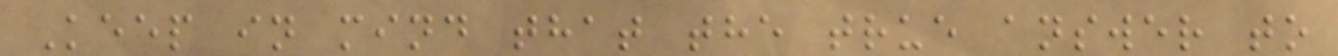Keep in mind that the true answer to
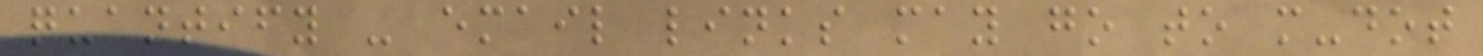quantify - email links may go to m-dot
